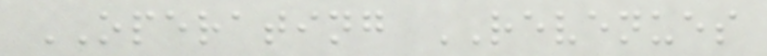OPERATING REVENUES
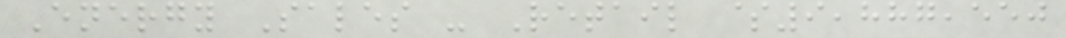Energy Sales - Retail $9,887,550
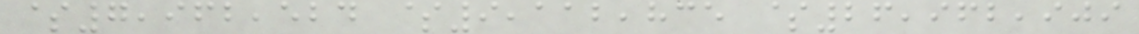$7,962,524 $9,112,835 $26,962,909
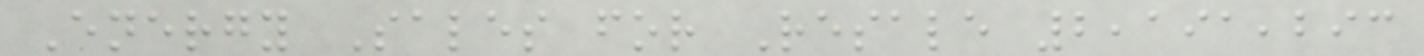Energy Sales for Resale 2,191,293
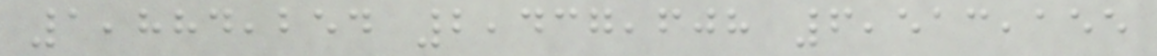1,884,254 2,437,608 6,513,155
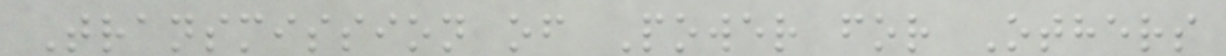Transmission of Power for Others
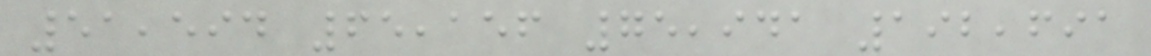51,594 65,156 75,941 192,691
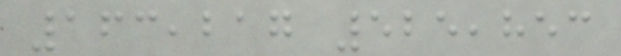163,217 525,853
